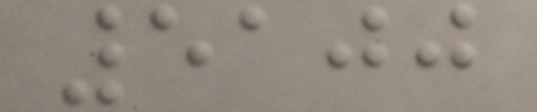5100
